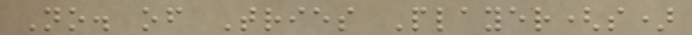No. of Tries Player(s)
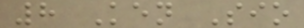8 Ken Sio
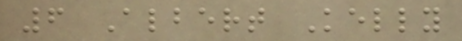6 Albert Kelly
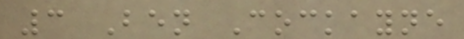3 Ben Cockayne
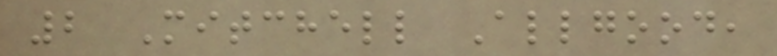2 Mitchell Allgood,
